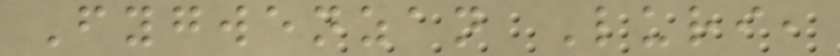Fygwenzan Luri,
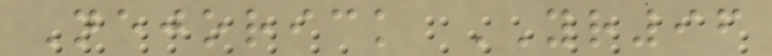Nejorick YR96
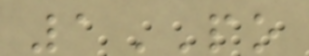1PO
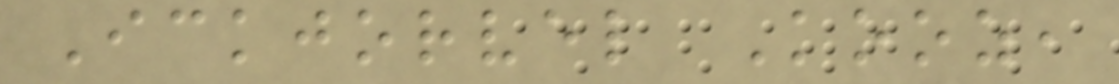Ickjorvel Kooz,
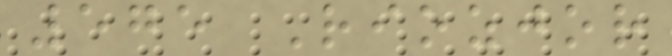575 Riozjor
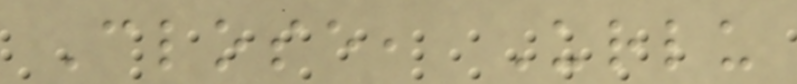Close, Urlu
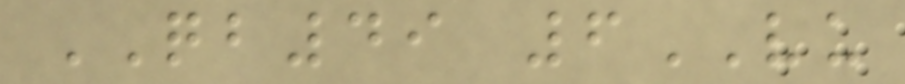QB49 6VU
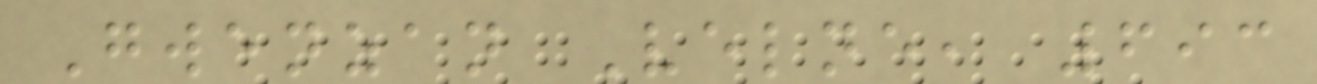Gwenzan Velne, 693
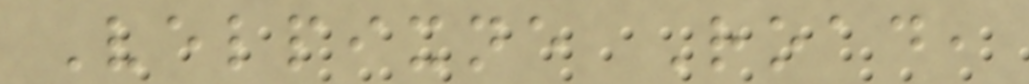Velpixne Road,
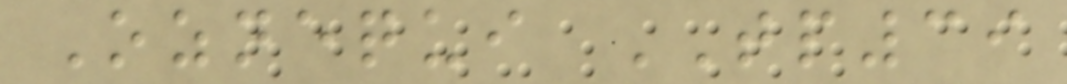Oznequi TP39
